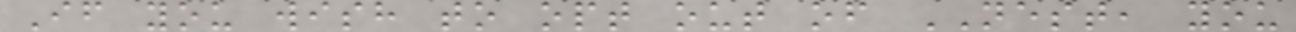If you wish to opt out of NEST, you
